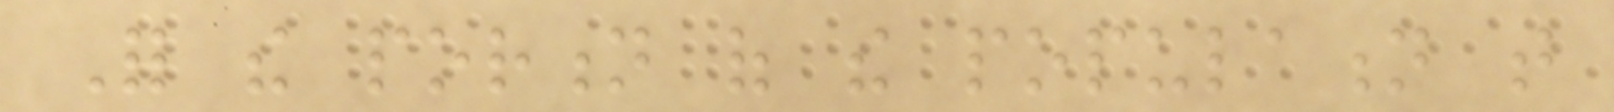For the portion of the population that
